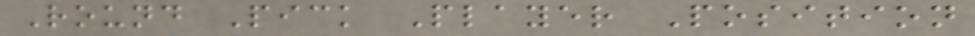Round Pick Player Position
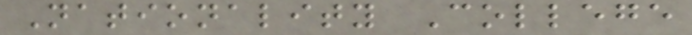Nationality College
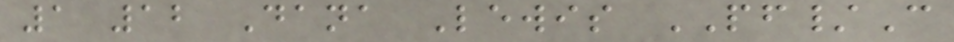1 12 Dana Lewis PF/C
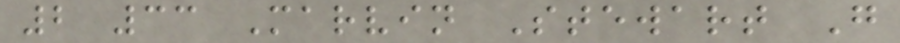2 33 Marvin Stewart G
